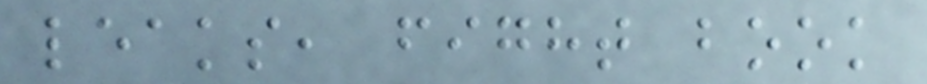leaks, fight book
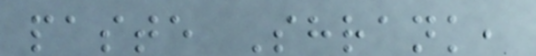paste Shrank,
